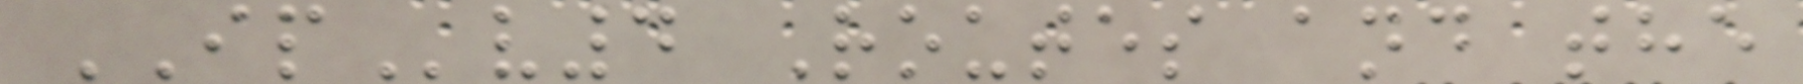IPv4 Routes and the
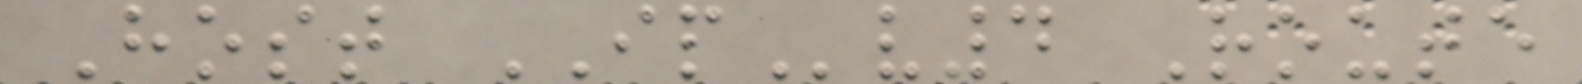Host IPv4 Route
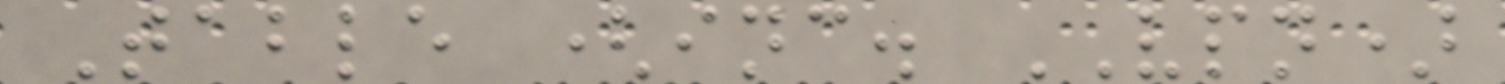Table (inc. VPN)
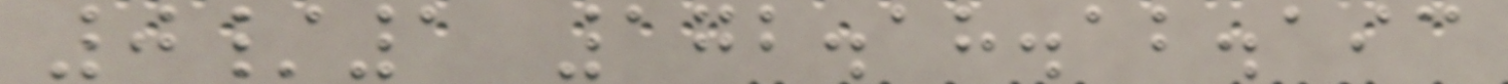0/1 172.18.12.193
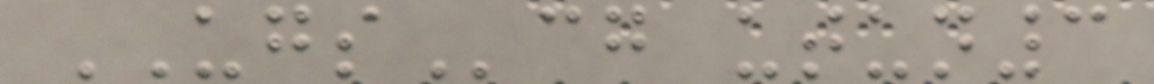UGScg utun3
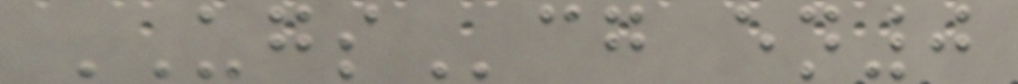UGScg en0
